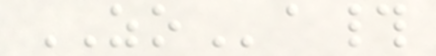ZOa#
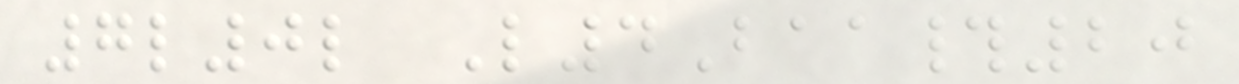7l0l L4Baa#20
